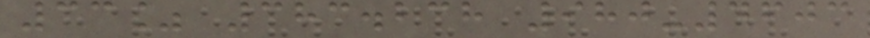33% 383.238 980-4603
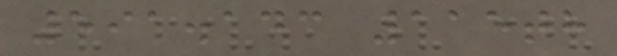591.143 115th
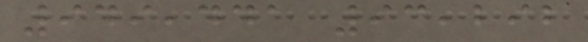949,441 93,292
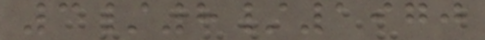3/8/1970
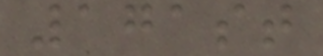171st
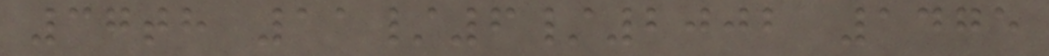37th 11/6/2002 1475
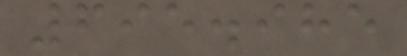695.985
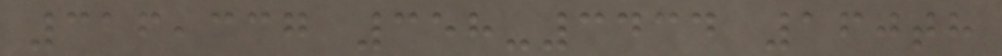316,337 358-3434 160th
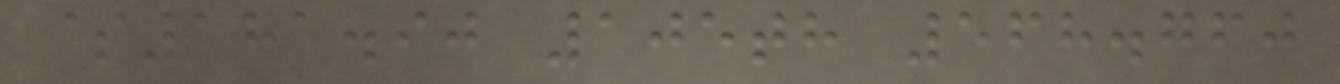$181.90 105th 568.760
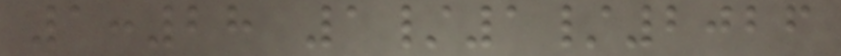1:28 1/1/2026
